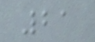21
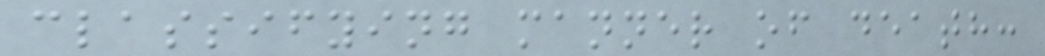classifying manner of death:
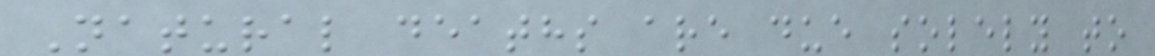Natural deaths are due solely to
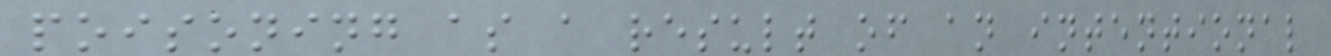poisoning as a result of an intentional
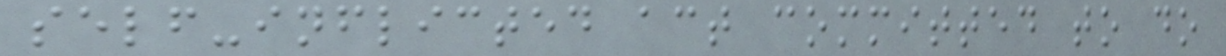self-inflicted act committed to do
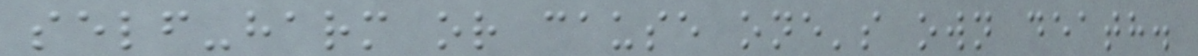self-harm or cause one's own death.
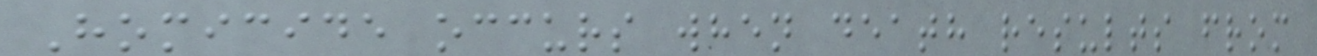Homicide occurs when death results from
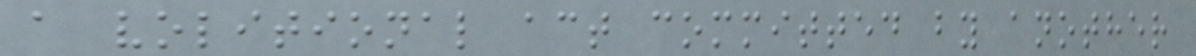a volitional act committed by another
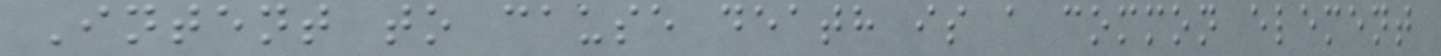Intent to cause death is a common element
